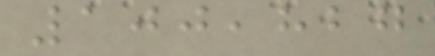100,827
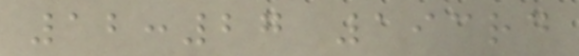12:27 193rd
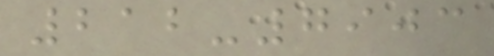212-7903
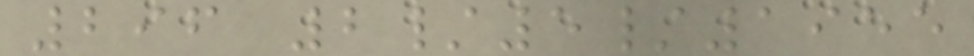296 2/5/1955
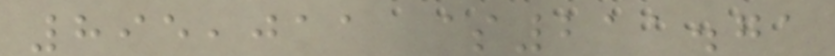895,011 $211.71
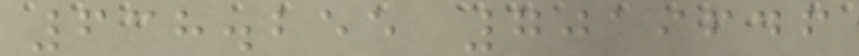638.255 7019646
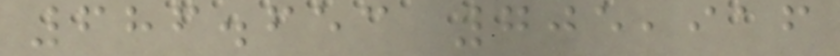686.653 705,916
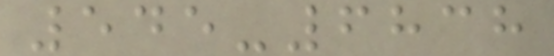545-6838
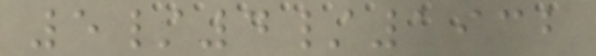5/4/1932
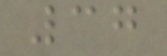37
